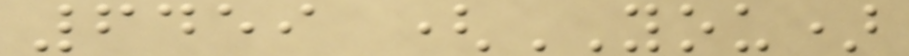6459 (YOU)
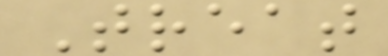Treat
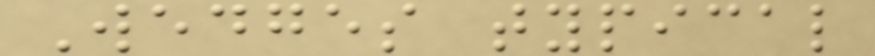Wedges typical
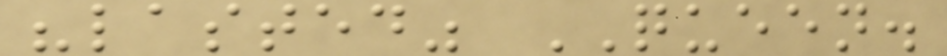"lasted" QUEEN.
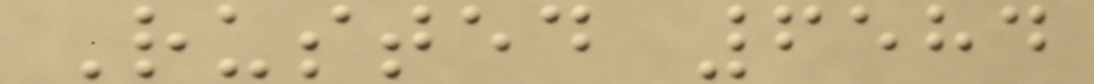Rusted 6584
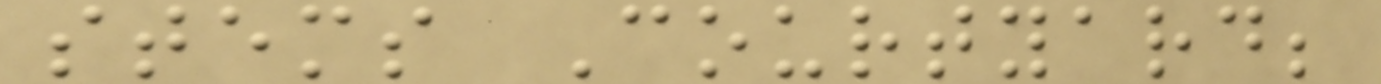stems Courtyard;
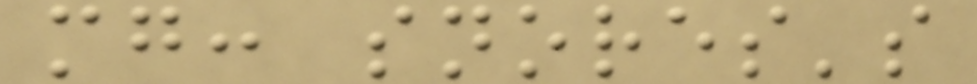mg: snores's
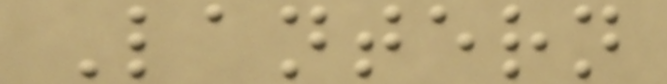Lantern
